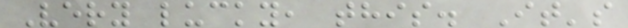Very lucky, this. It's
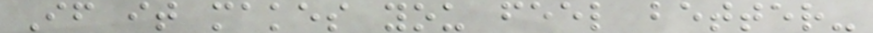If it makes you feel better-
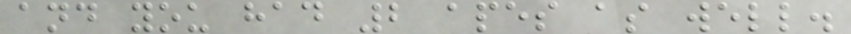and you had 2 apes as well.
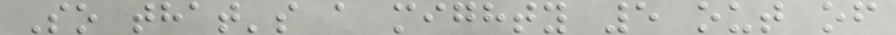So that's a mighty 5 out of
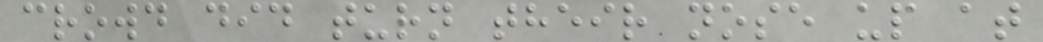crowd did turn their nose up at
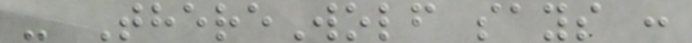- ThereWolf says :
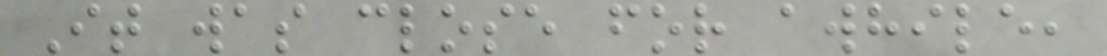It was close for awhile,
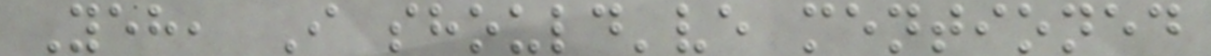Yeh, I should've mentioned
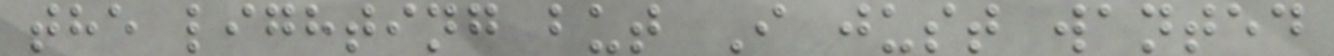the lighting but I just wanted
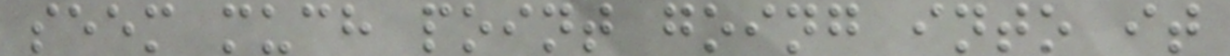seem much point going into it
